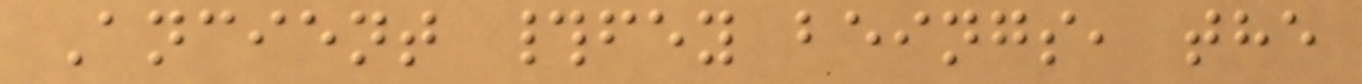Ancient #fey beings, the
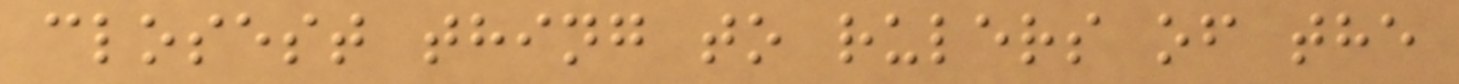closest thing to rulers of the
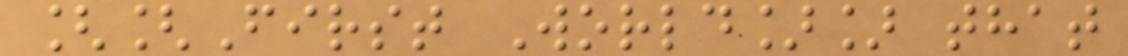[[First World]] that
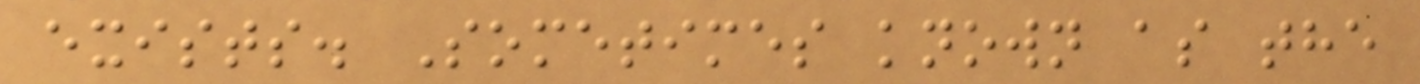exists. Sometimes known as the
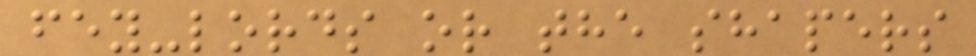fey-lords or the shapers
